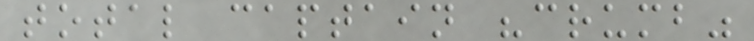total captain "crumb"
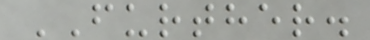FURTHER.
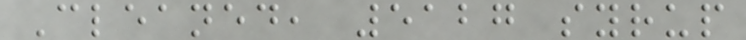Cleaned, 5127 syrup
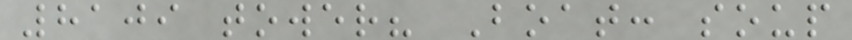8109 tower? Boat: soup
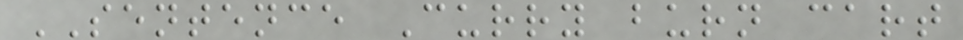SENTENCE Curry burn cart
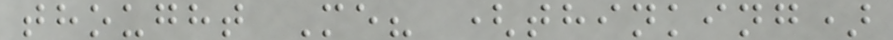thought Me? (thinking)
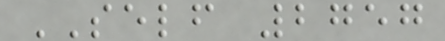SELF 2757
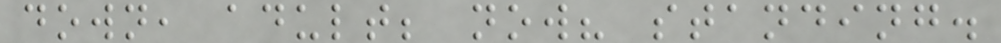down, adult; now? standing.
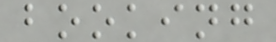booking
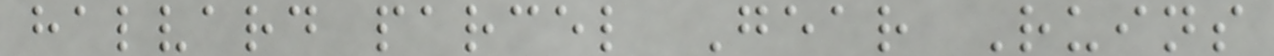halvard parcel Gear Ruins
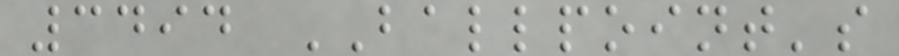3494 BALLPOINT's
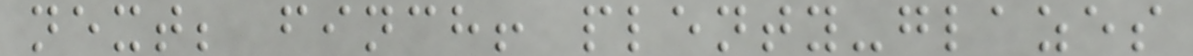next; finch! plenty-glazes
